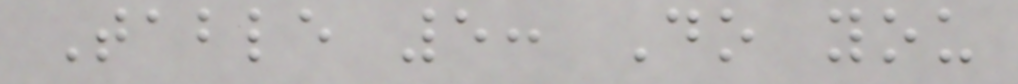Table 5: Do you
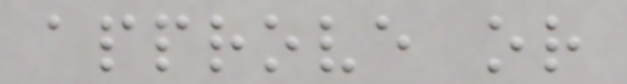approve or
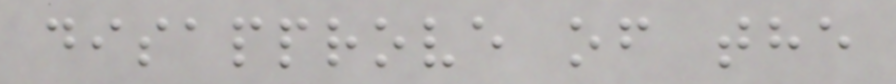disapprove of the
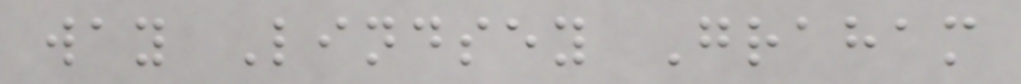way Lindsey Graham
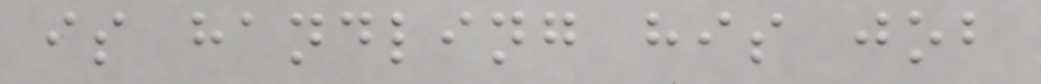is handling his job
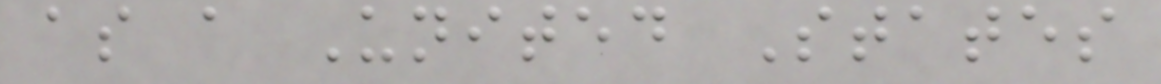as a United States
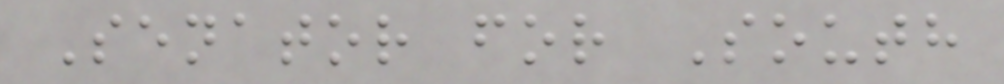Senator for South
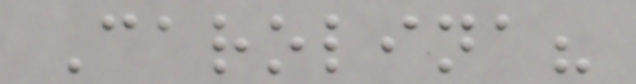Carolina?
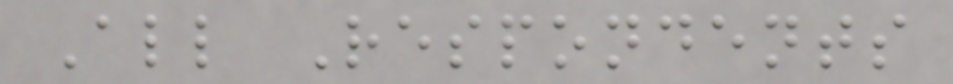All Respondents
